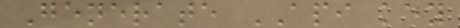Generate API key
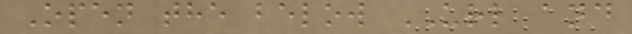Open the below URL and
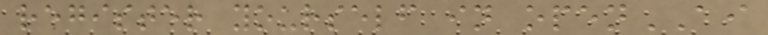register yourself in openAI
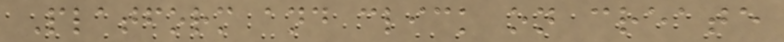Platform and click on create
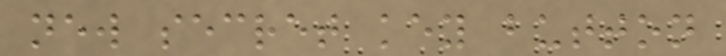new secret key button
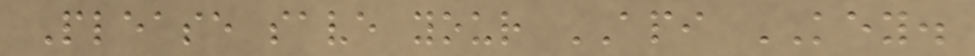Please save your API KEY.
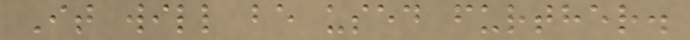It will be used further.
